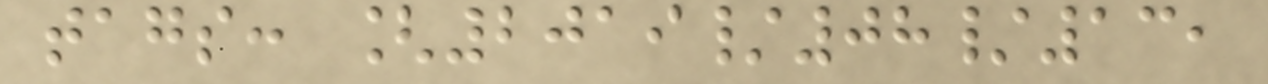tags: [2019/08/13,
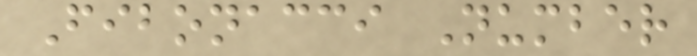Fibonacci Number
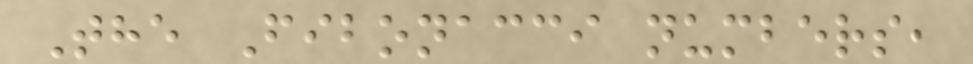The Fibonacci numbers,
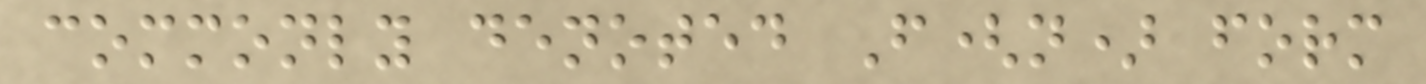commonly denoted F(n) form
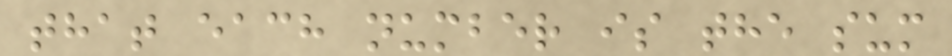that each number is the sum
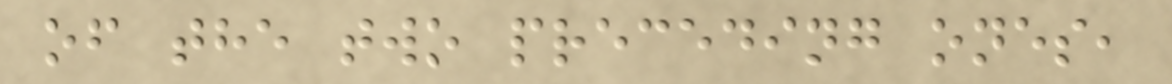of the two preceding ones,
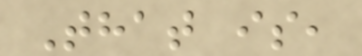That is,
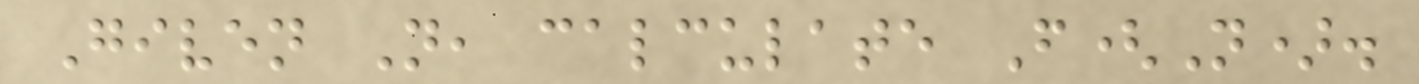Given N, calculate F(N).
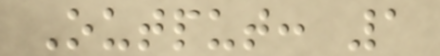Output: 1
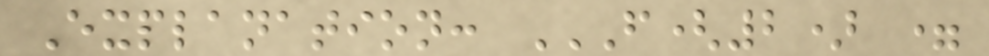Explanation: F(2) =
